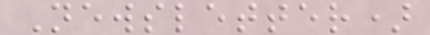Newsletter)
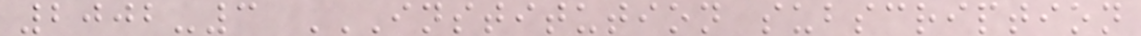2002-3 INSTITUTION SUBSCRIPTION
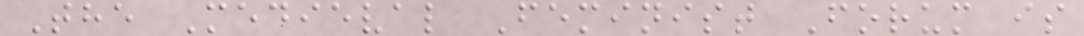The Medieval Feminist Forum is
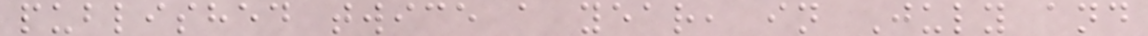published twice a year, in July and
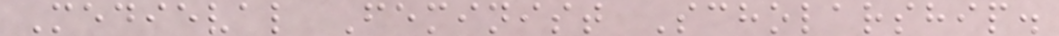Medieval Feminist Scholarship.
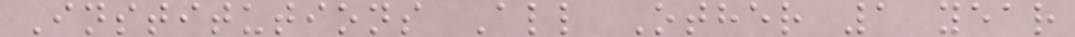Institutions All Other 1 year
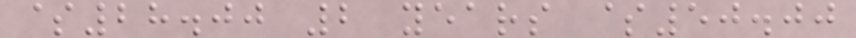$28.00 2 years $50.00
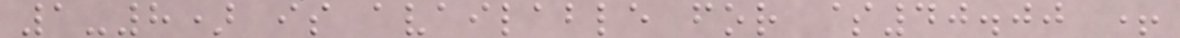1-8) is available for $40.00 +
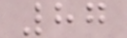87
